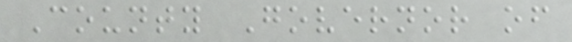County Governor of
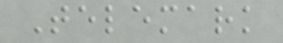Telemark
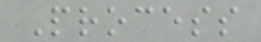Process
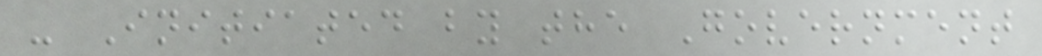- Initiated by the Government
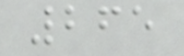265
